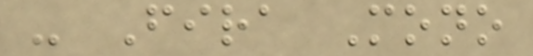- Fira Mono
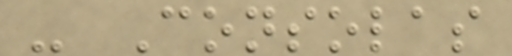- Consolas
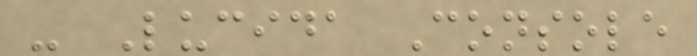- Lucida Console
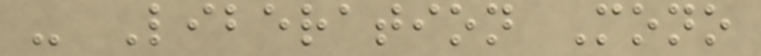- Liberation Mono
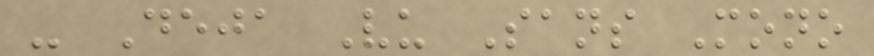- Deja Vu Sans Mono
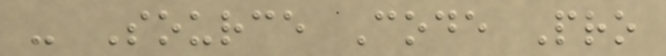- Source Code Pro
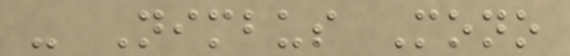- Nimbus Mono
